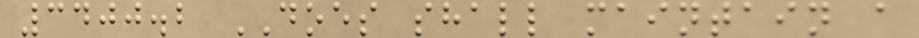3400.2 DOES shall maintain a
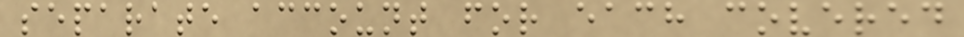separate account for each covered
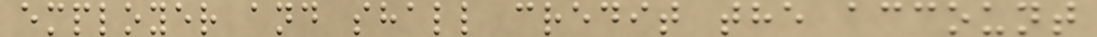employer and shall credit the account
